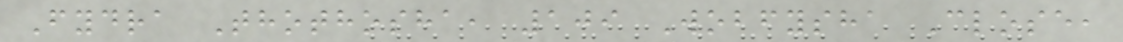Fydra Thothosha, 109 Wobfysha Close,
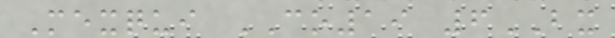Mexqui CO19 6BX
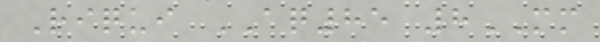Riqui AQ85 8MM
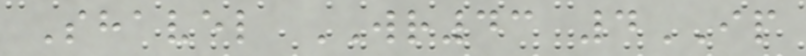Shavel WR43 4IP
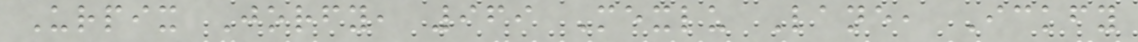Urpix Jorfy, 969 Mexlu Lane, Ickfy
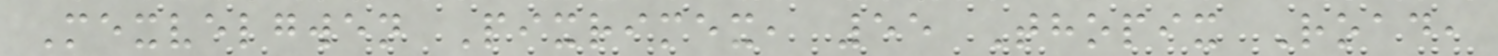Mexvelgwen Pixrimex, 55 Thopix Road,
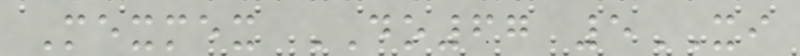Mexmex DO67 5XI
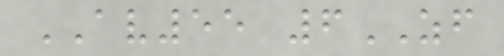AV55 6ZF
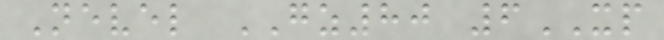Nevel GZ80 6XP
